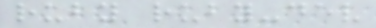ruby ruby-dev
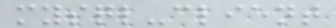mysql-client
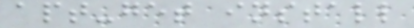apt-get install
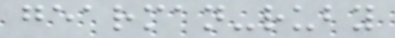gearman-ruby
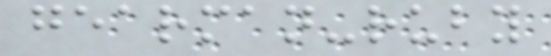gearman-ruby
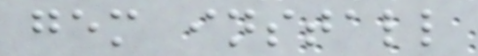gem install
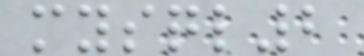mysql2
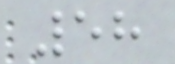58
